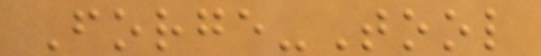Forge-Tool
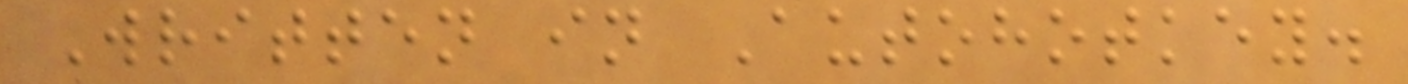Written in Autohotkey.
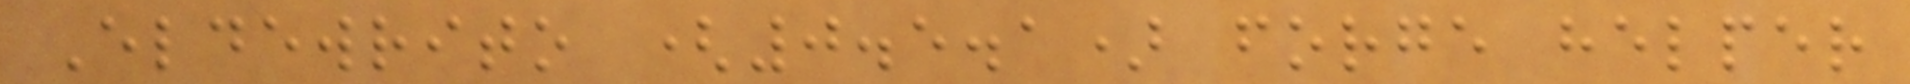Eldewrito (0.5.1) forge helper
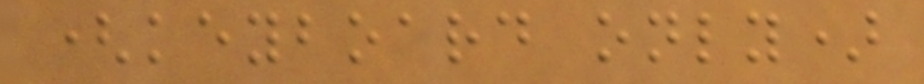(keyboard only)
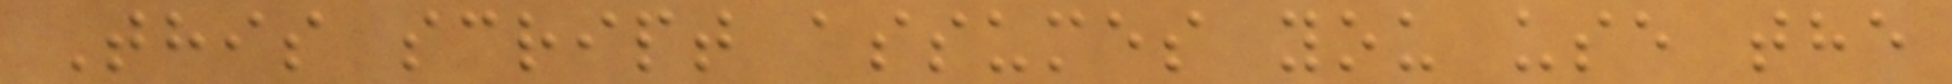This script assumes you use the
